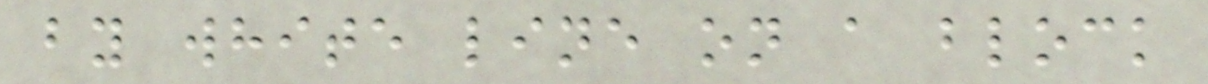by white line on a block
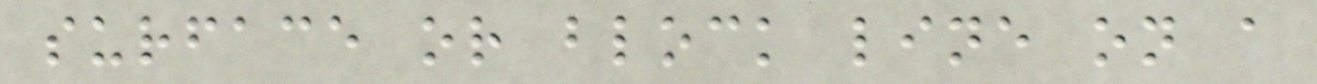surface or block line on a
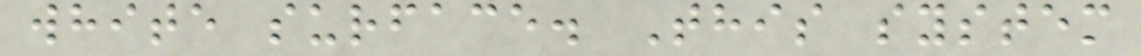white surface. This system
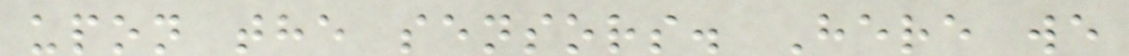upon the sensors. Here we
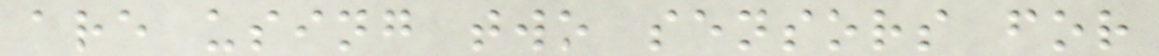are using two sensors for
